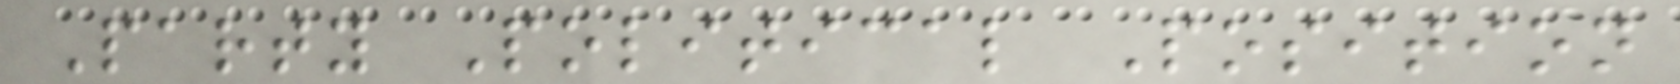Party Political Position
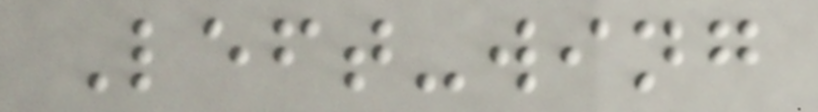Left-wing
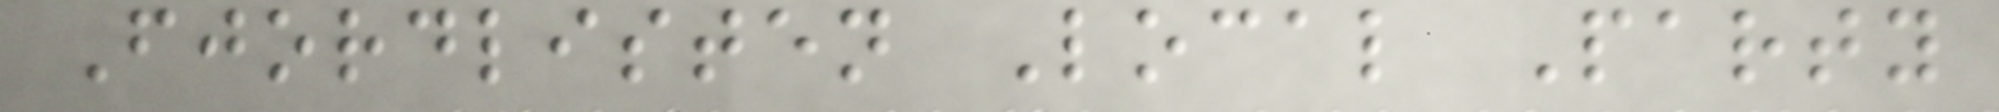Fjordlisten Local Party
